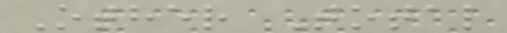Other Total
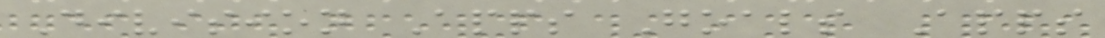Division Apps Goals Apps
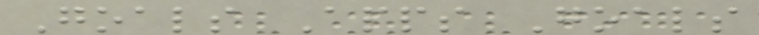Goals Apps Goals
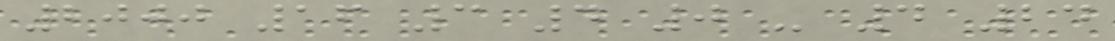2000 16 3 4 0 - 4 24
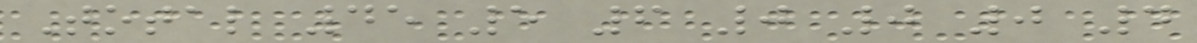Total 45 5 6 0 0 0 4
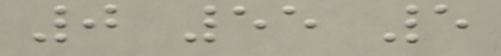0 55 5
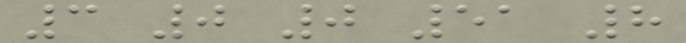3 0 0 51 8
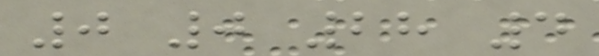0 0 28 4
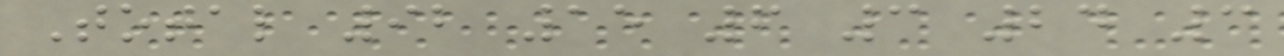Total 92 15 6 3 24 3
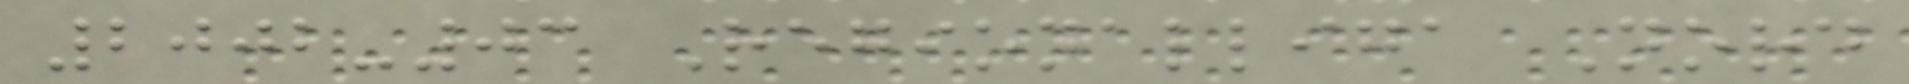2002-03 Regionalliga Nord
